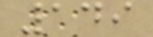149
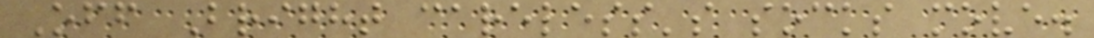Off Bright careless's socks move.
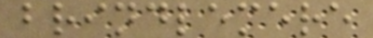brindlemere
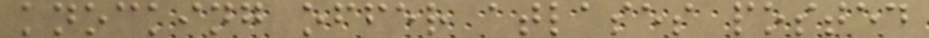knocking offer atlases posted
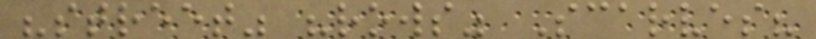"street" "rows" Scarves?
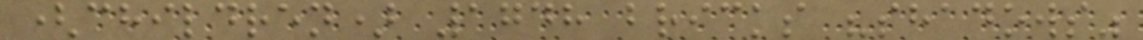(children) 1748 bricks "shadows"
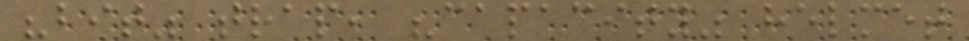"bit" trap, "capacity" helmet
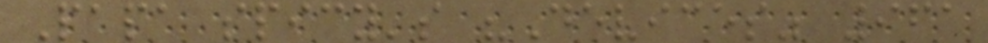Papa spicy's "Devices" 961
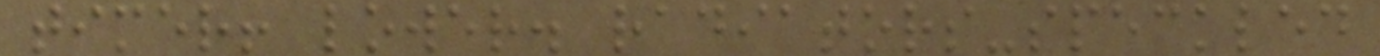timer! lower. radiators-speckled
